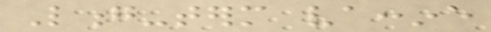Long-term vaccine
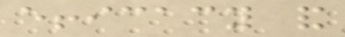efficacy and
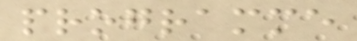programme
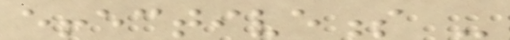effectiveness -
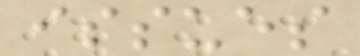issues
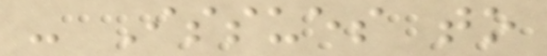- Issues to
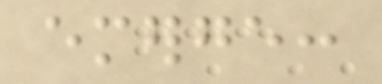emerge:
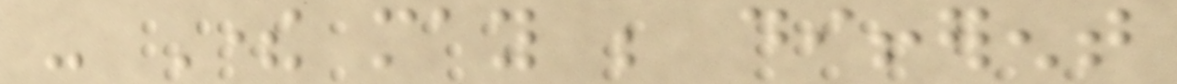- There may be different
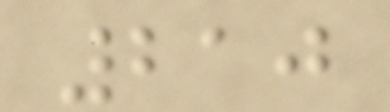210
